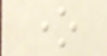one
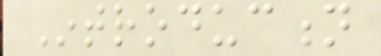Introduction
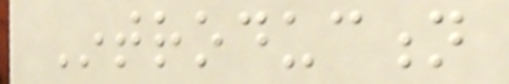Introduction
